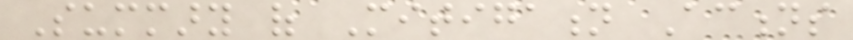Summary of Mitigation Actions
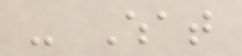- What
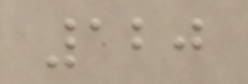120
